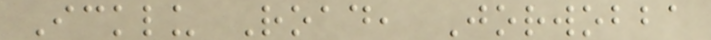Icklu Road, Jorwobba
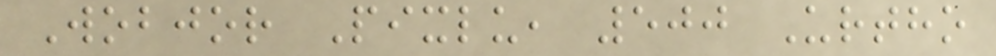Wobjor Pixlu, 500 Urtho
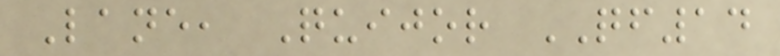Lane, Quijor QF14
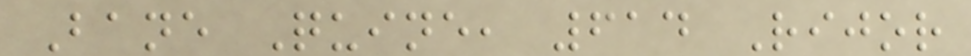Bane Quine, 614 Rijor
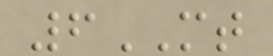6MT
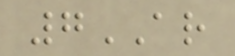7AR
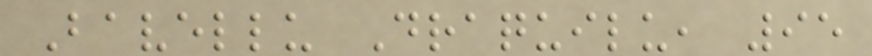Bavellu Draquilu, 95
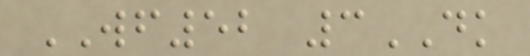WF52 3DK
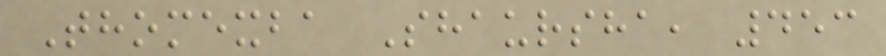Thomexba Shaursha, 453
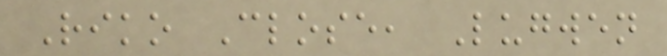Riko Close, Lugwen
